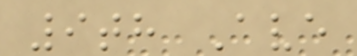9th Ave
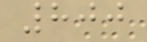800
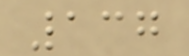137
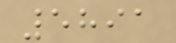5891
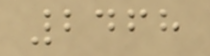2468
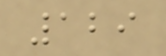129
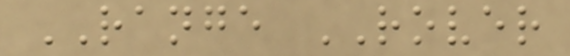RANGE ROVER
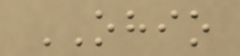OHIO
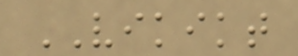VIKIKT
